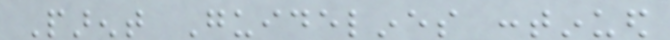Parent Guidelines continued
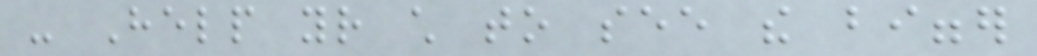- Help your child to see the bigger
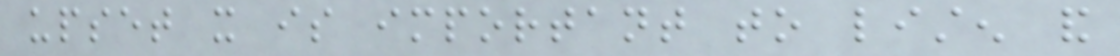upset it is important to listen and
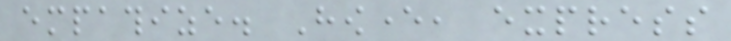empathize. However, express
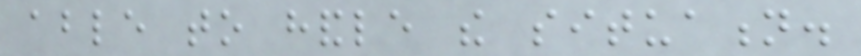able to handle the situation.
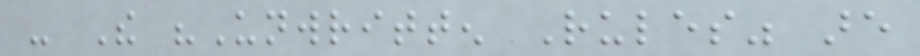- The "Unwritten Rules" are
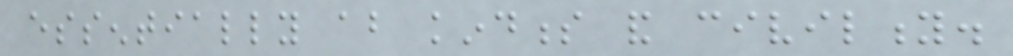essentially about kindness and civility.
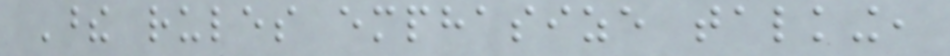These rules emphasize talking,
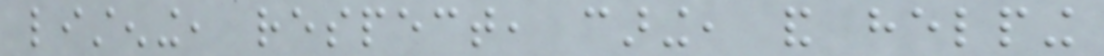listening, respect, caring, and helping
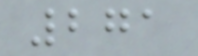271
